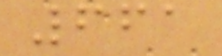661
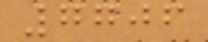7706
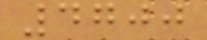4700
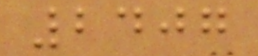2407
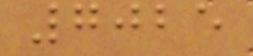7025
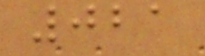021
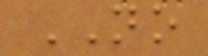NO
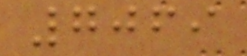7069
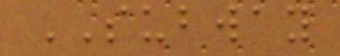SUBWAY
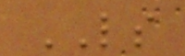LS
